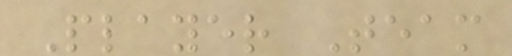Player Team
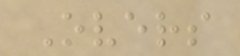Overs
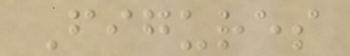Figures
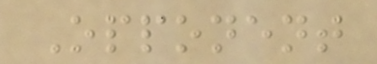Opponent
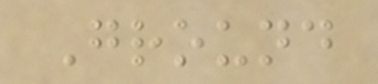Ground
